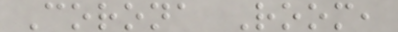Corona Room,
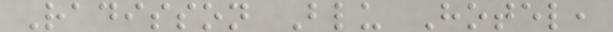Radisson Blu Hotel,
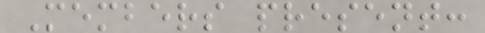Members present:
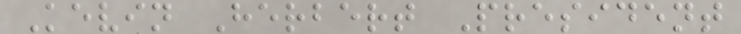Kevin Herbert President
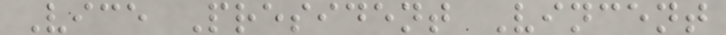Vice President Vincent
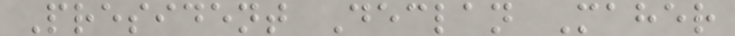President Declan Maher
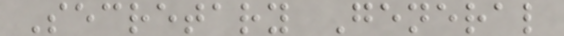Secretary General
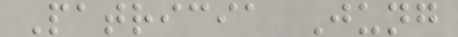Patricia Jung
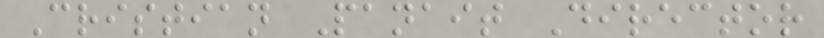Cristian Panait Director
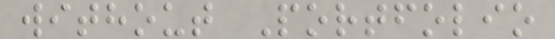without Portfolio
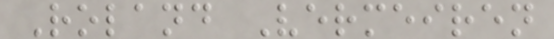Roland Vermeiren
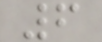6
